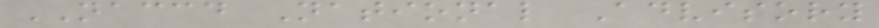NACCD National Advisory
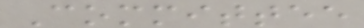Committee
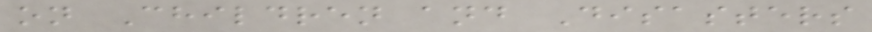on Children and Disasters
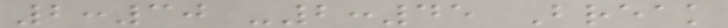2:30 -2:45 Break
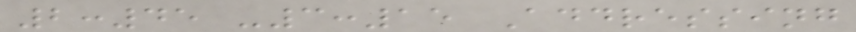2:45 -3:15 Addressing
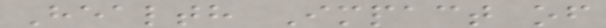Health Impact of
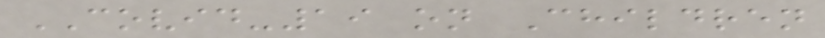COVID-19 on Children
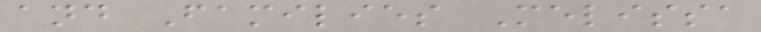and Families Melissa
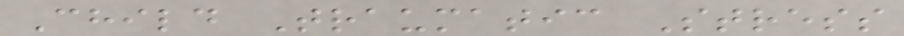Child Traumatic Stress
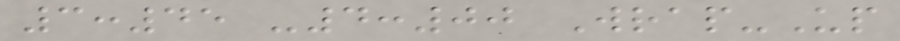3:45 -4:00 Wrap-Up
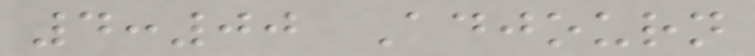4:00 Adjourn
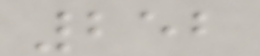252
